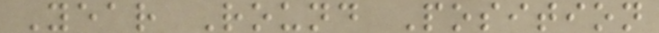Year Round Position
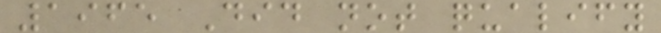1965 Did not qualify
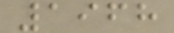1968
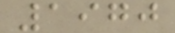1970
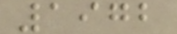1972
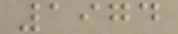1974
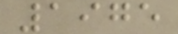1975
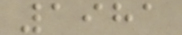1981
